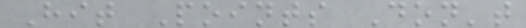Hit Points Don't
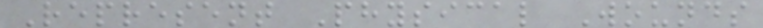Represent Physical Wounds
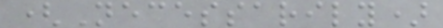(Necessarily)
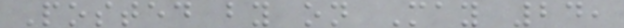Posted by on May 24,
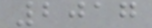2017
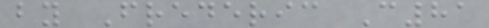by Frederic C81
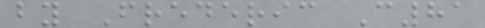by Frederic C81
